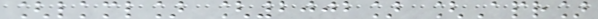[lkml] [2002] [Apr]
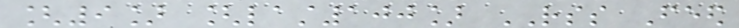[9] [last100] RSS Feed
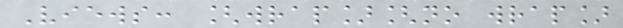Views: [wrap][no wrap]
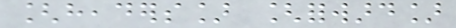[headers] [forward]
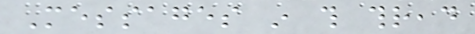Messages in this thread
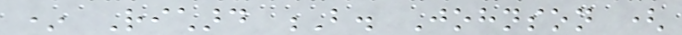* Richard B. Johnson (
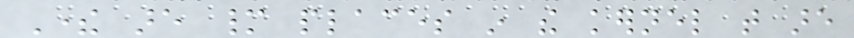There are many places in the kernel that are
